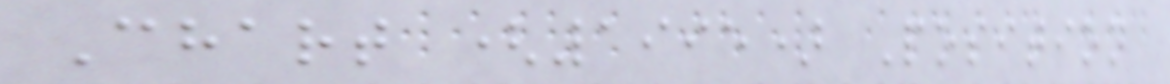Chart (1995) Position
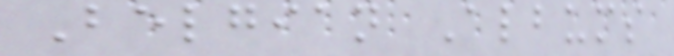Belgian Albums
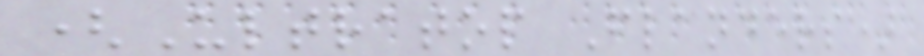(Ultratop Flanders)
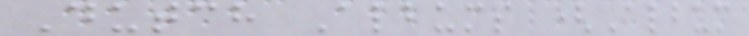Dutch Albums (Album
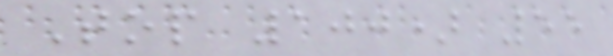Top 100) 55
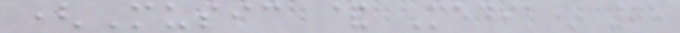(Music & Media) 78
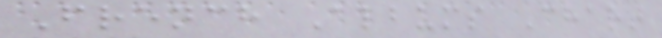French Albums Chart
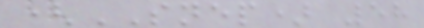(SNEP) 58
